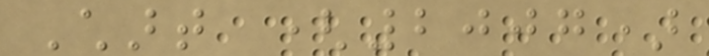Chart (2007)
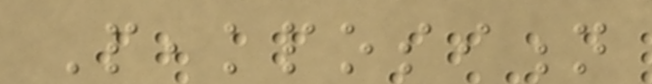Peakposition
